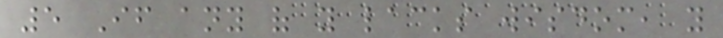5 If any of you lacks wisdom, you
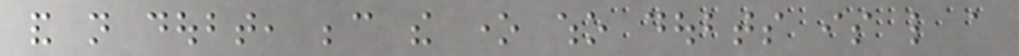and not doubt, because the one who doubts is like a
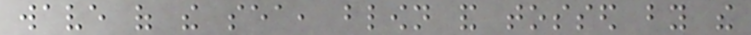wave of the sea, blown and tossed by the
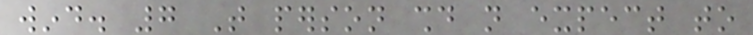wind. 7 That person should not expect to
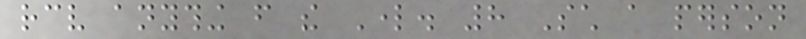receive anything from the Lord. 8 Such a person
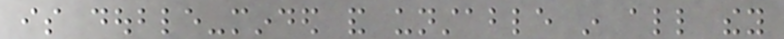is double-minded and unstable in all they
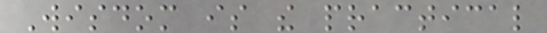Wisdom is the practical
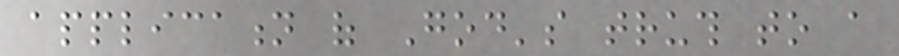application of God's truth to a
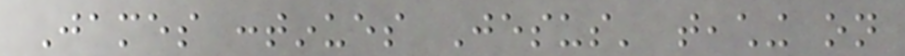James continues Jesus' teaching on
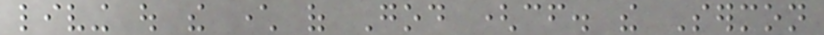living out the character of God (cf. the Sermon
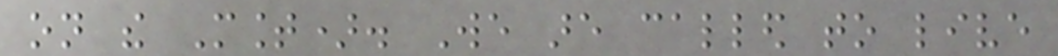on the Mount). We are called to live
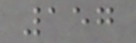157
